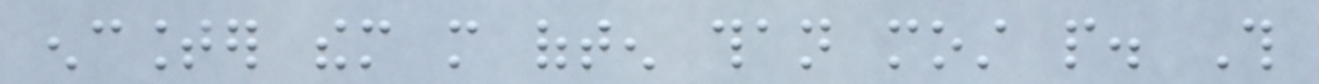encounter them more often than most people. This
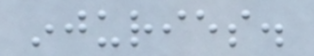injuries.
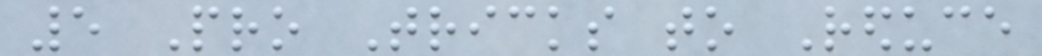5 Pro Tricks to Reduce
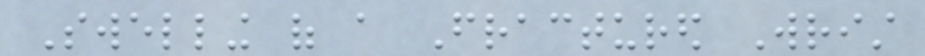Swelling of a Fractured Wrist
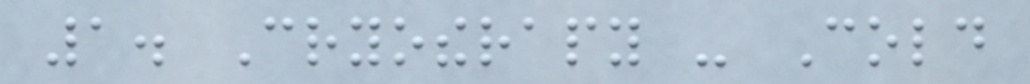1. Cryotherapy - Cold
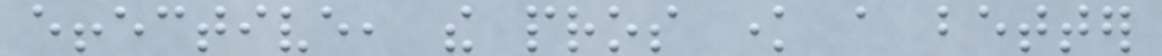effective, the pros know a better
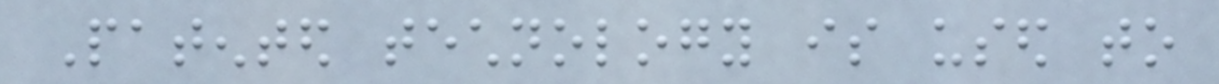Patented technology is used to
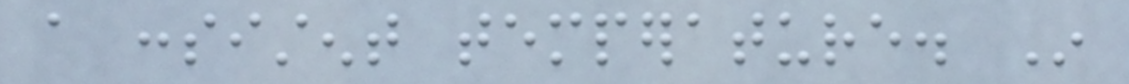a consistent temperature. In
